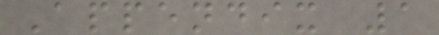Appendix 1
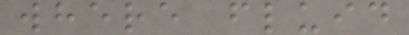where fluid
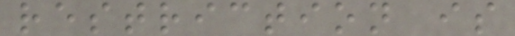restriction is
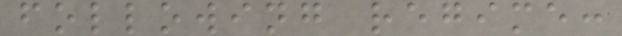following regime:
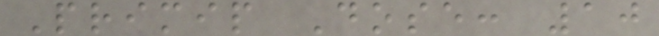Primip Dose: 10
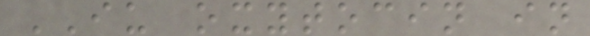IU oxytocin in
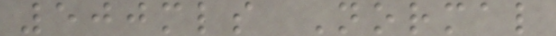500mls Normal
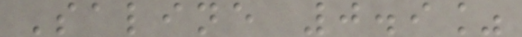Saline 0.9%
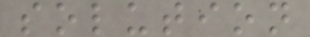solution
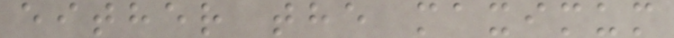either the maximum
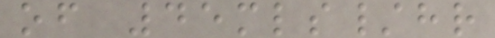of 45mls/hr
